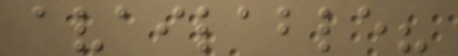available?
